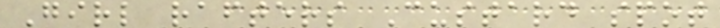Girl rafters Custard spot
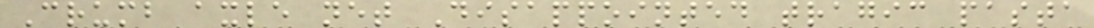Crumb axle net Disappointed tragic pasta
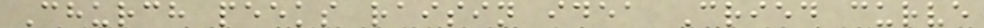Church peeks raisin idea Cried curve
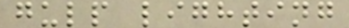gulp lighting
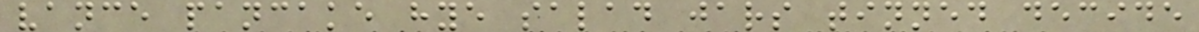vance pancake hye salad jars tinned decide
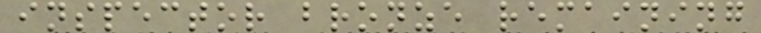inspector bronze remaining
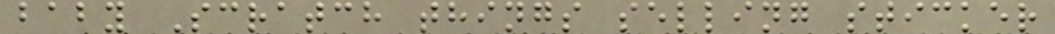baby Scratch things selling sticker
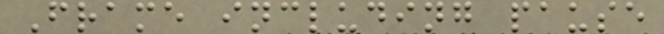Frame including pause
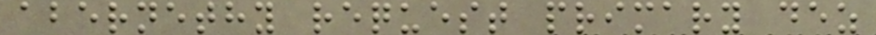abernethy request primary dez
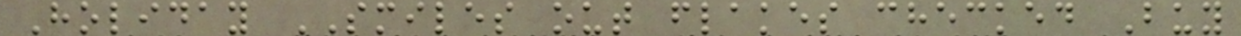Holiday SMILES out flakes checked Buy
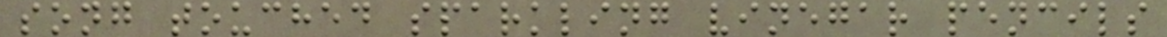song touched sparkling vinegar pencils
